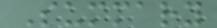Summary
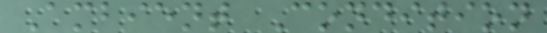Ambient Condition
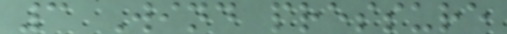3 Wind pressure
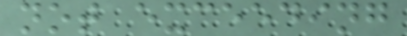not exceeding
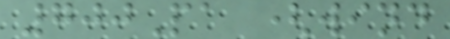700Pa (wind
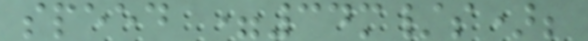speed =34m/s);
